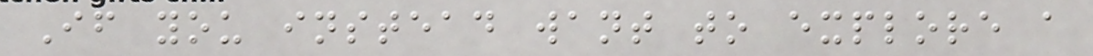If you instead want to explore a
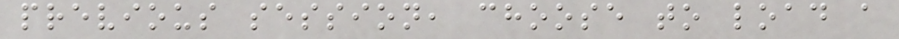previous session, choose to load a
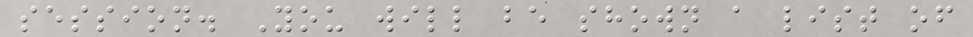session. You will be shown a list of
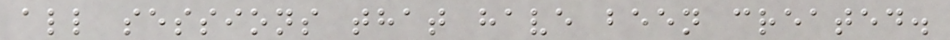all sessions that have been created.
